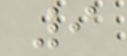9
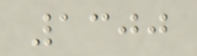1300
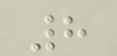8
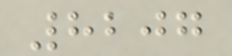8207
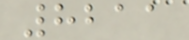8211
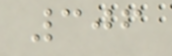306
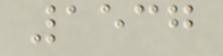1537
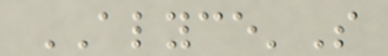ALYCE'S
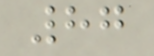87
